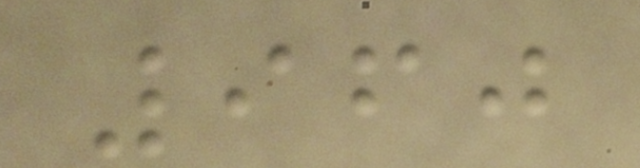960
